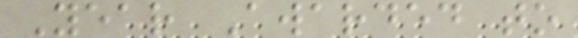Year Awarded to
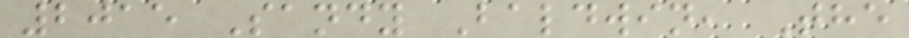2015 Sandy Baldwin, The
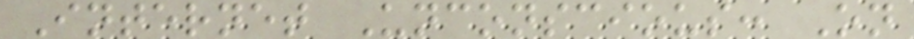Internet Unconscious: On
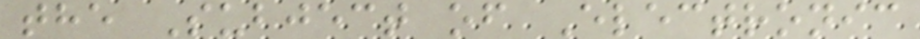the Subject of Electronic
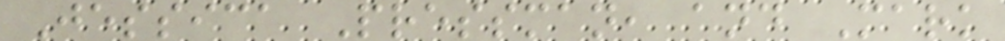Jessica Pressman, and Mark
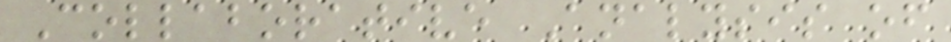Collaborative Analysis of
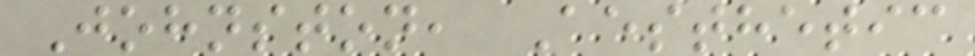Johnston, Aesthetic
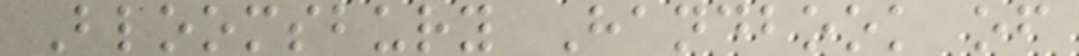Bloomsbury Handbook of
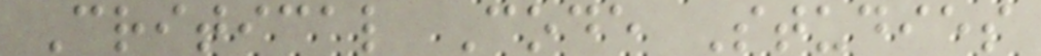Critical Code Studies
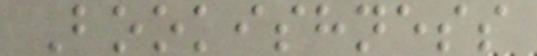Bookishness
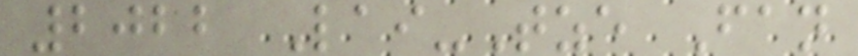2022 Lai-Tze Fan
